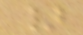}
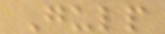Gulp
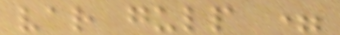var gulp =
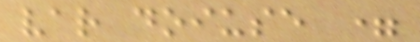var doiuse =
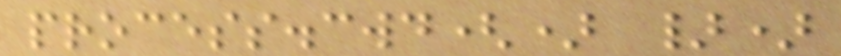process.cwd() })
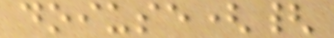doiuse({
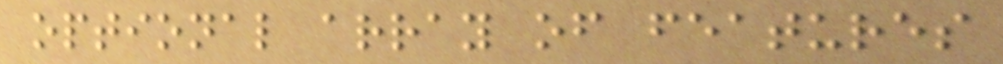optional array of features
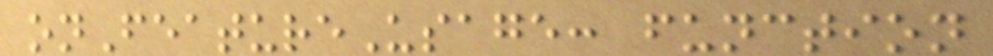onFeatureUsage: function
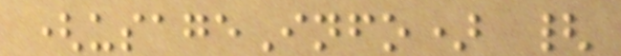(usageInfo) {
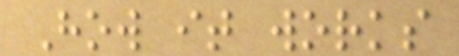How it works
